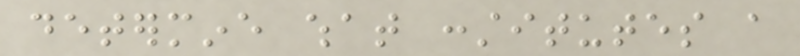determine what constitutes a
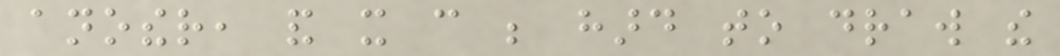another, and it can be hard to draw the
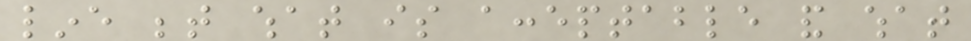line between what is acceptable and what
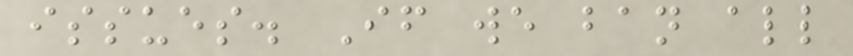issues. If we ban all
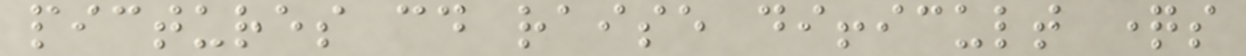pictures could raise difficult questions
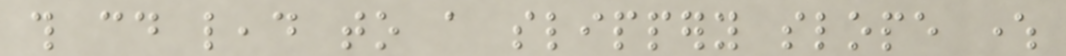this could lead to a slippery slope where
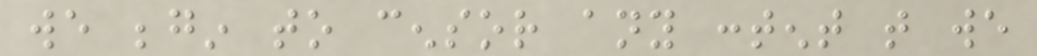we begin to censor any content that we
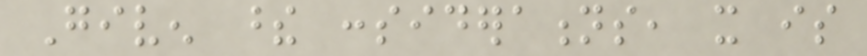Given these considerations, it is
